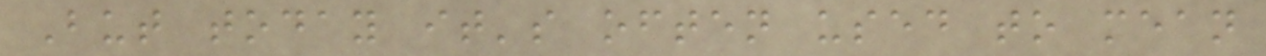But today it's often used to mean
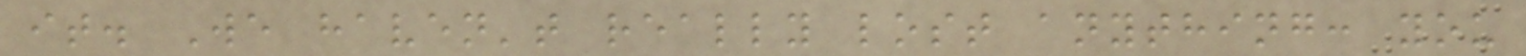it. We haven't really lost anything: you
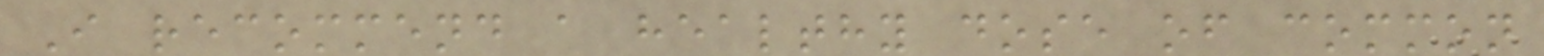I recommend a healthy dose of common
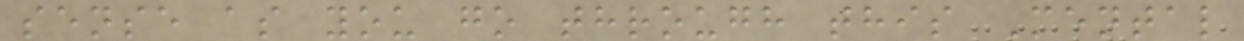sense as you go through this Mental
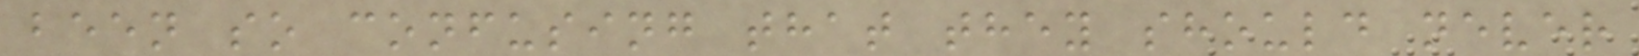been so confusing that they should never
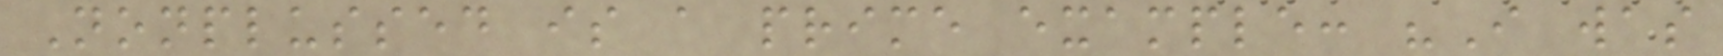Nonplussed is a prime example: "I was
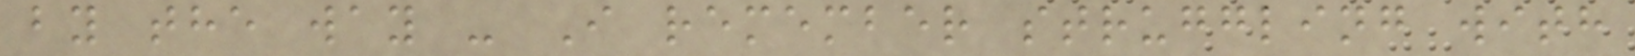by the way - I remember struggling with
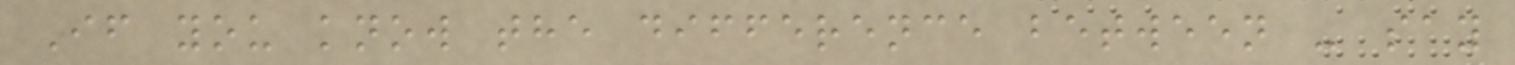If you know the difference between - say
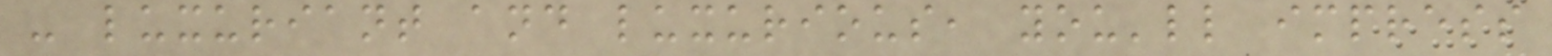- luxuriant and luxurious, you'll impress
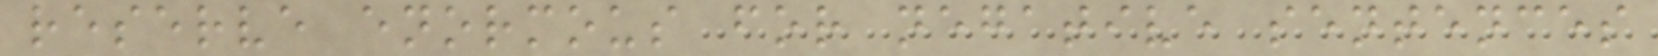reserve enormous for negative sentences
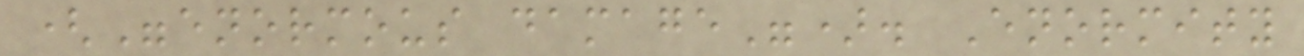("enormous damage"). Enormity
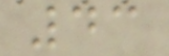43
